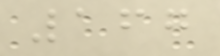167
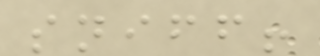sniff!
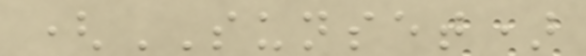(SUNSET)
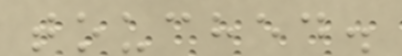touched.
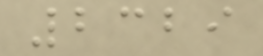2329
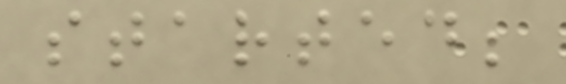started;
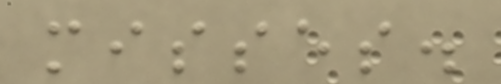misses.
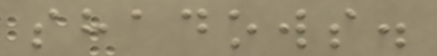shadows.
